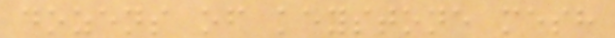dozens of keystone mesh
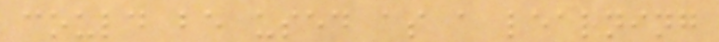could be used as a learning
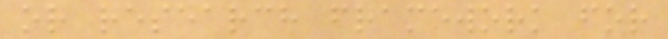or research framework for
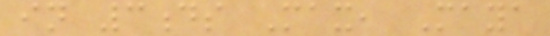in 3ds Max, Maya
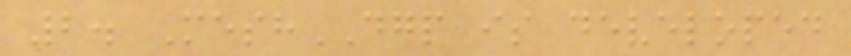2. MeshDGP is developed
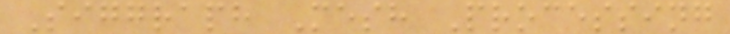Siggraph Mesh Processing
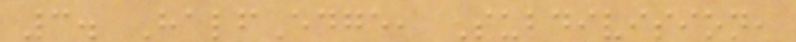3. HalfEdge, Subdivision,
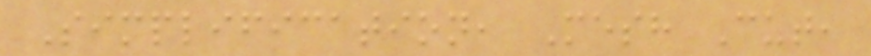Simplification, Mesh Cut,
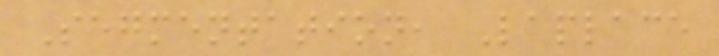Segmentation, Laplace
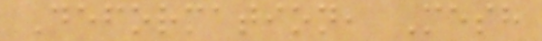Deformation, Mesh
